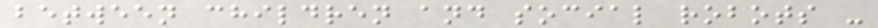between children and social robots -
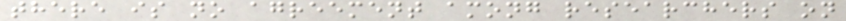there is no agreement among researchers on
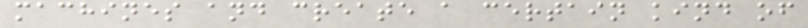machines and create a certain kind of
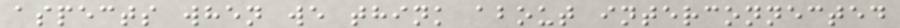aspects when we think about interconnected
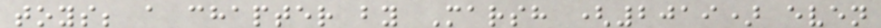toys; a chapter by Marsh (2019) even
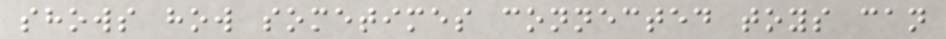shows how sometimes connected toys can
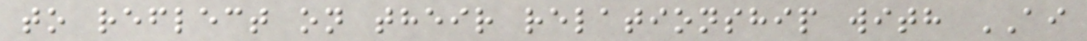to reflect on their relationship with AI
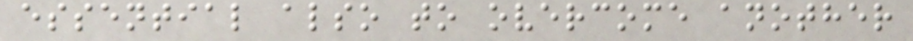essential also to overcome another
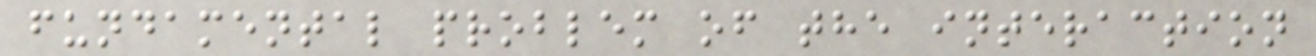fundamental problem of the interaction
